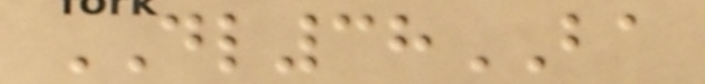DL38BA
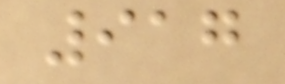917
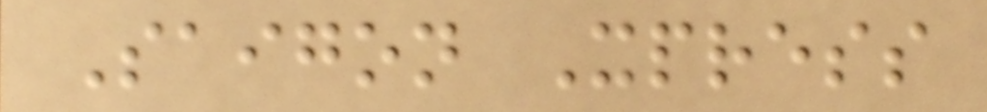Saigon Xpress
